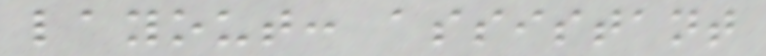layout: assistant
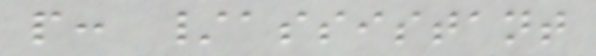p: /assistant
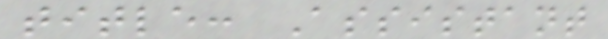title: Assistant
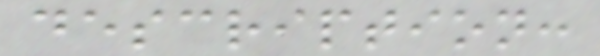description:
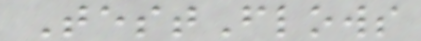TestFlows
